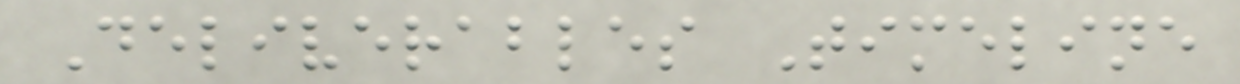Deliverables Timeline
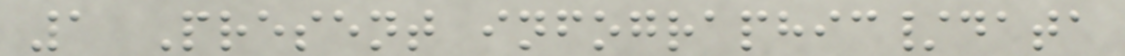1 Present infographic/data
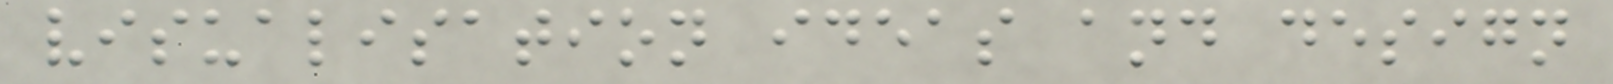visualisation ideas and design
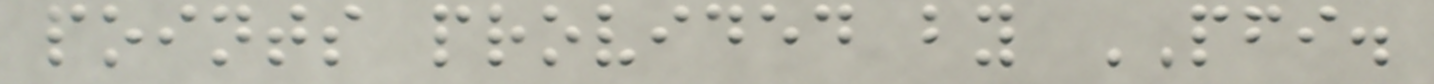points provided by PFI.
